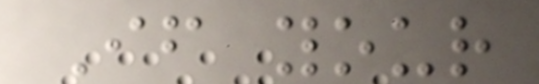If your
